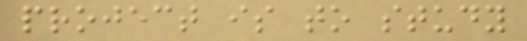project is to study
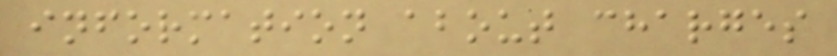information about charges
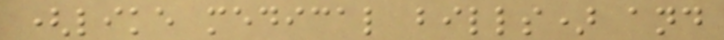(like medical bills) and
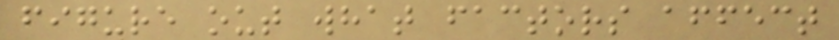figure out what factors affect
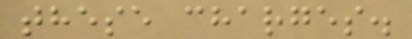these charges.
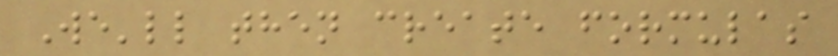We'll then create formulas
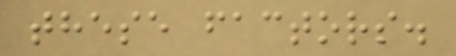these factors.
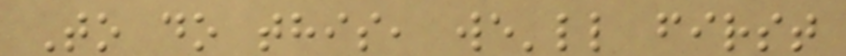To do this, we'll first
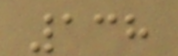138
